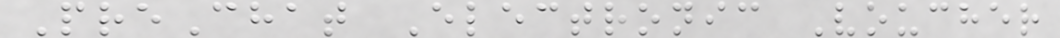PreChat Electronic Voucher
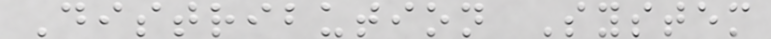Distribution System
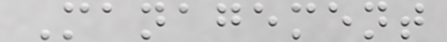Management
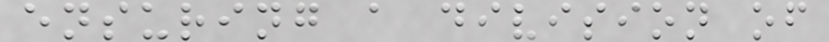ensuring a division of
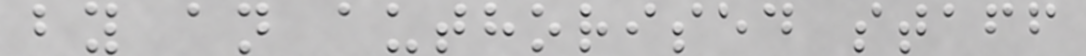by an authorised staff
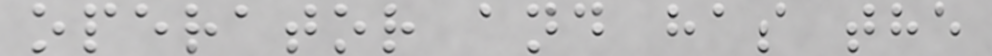operator and has the
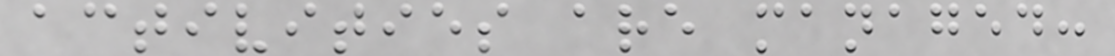activities are managed:
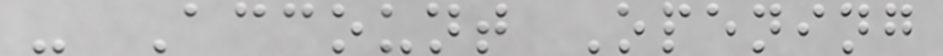- Account Opening
